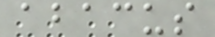abacus
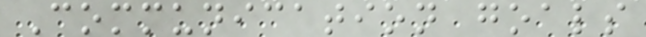Communication goals
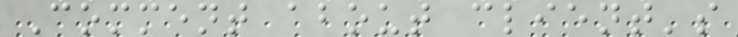Comment about client's
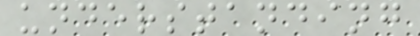understanding
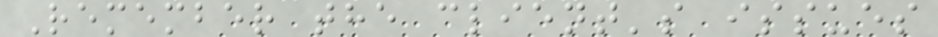Remember the client's issues
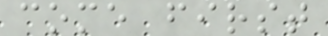come first
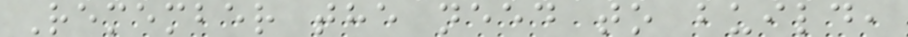Remember the need to build,
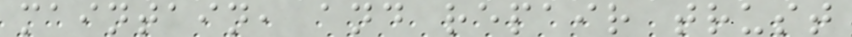maintain, and repair trust
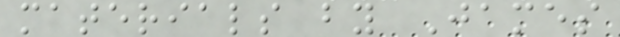materials by James
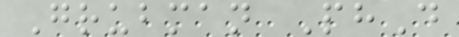Grubman PhD
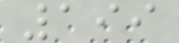199
